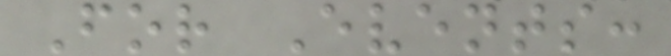For Events:
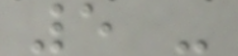5 -
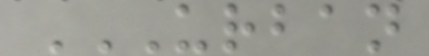URBAN
